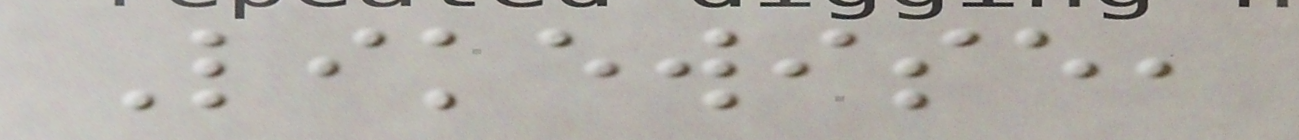Likewise,
